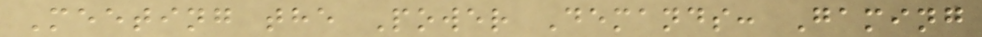Meeting the Power Demands: Gaming
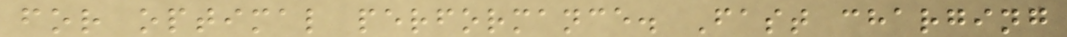for optimal performance. Fast charging
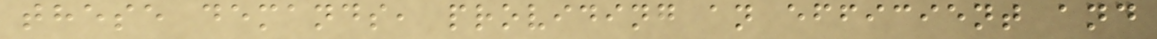these demands, providing an efficient and
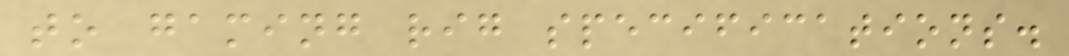to gaming rig specifications.
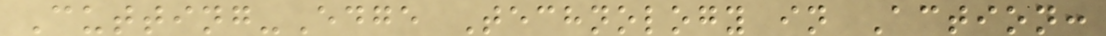Cutting-Edge Technology in Action:
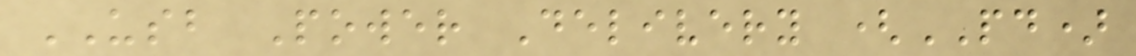USB Power Delivery (PD)
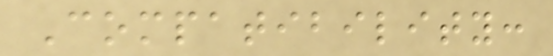Compatibility:
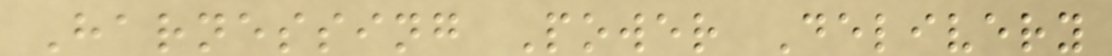Harnessing Power Delivery
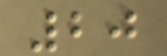20
